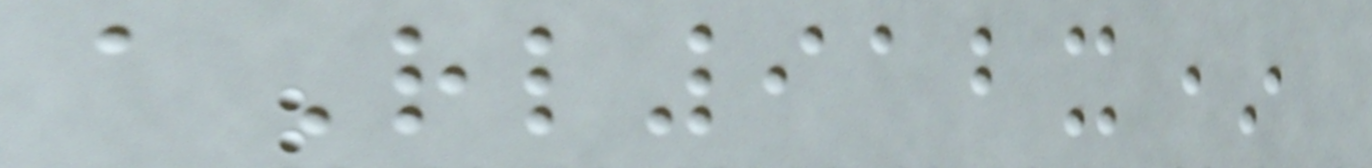aRl912x*
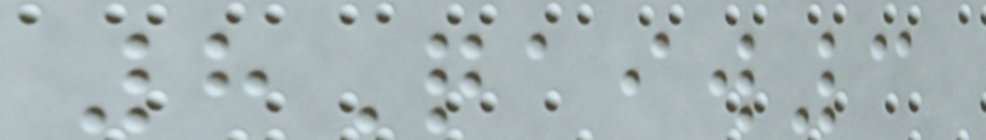8Qaiw3
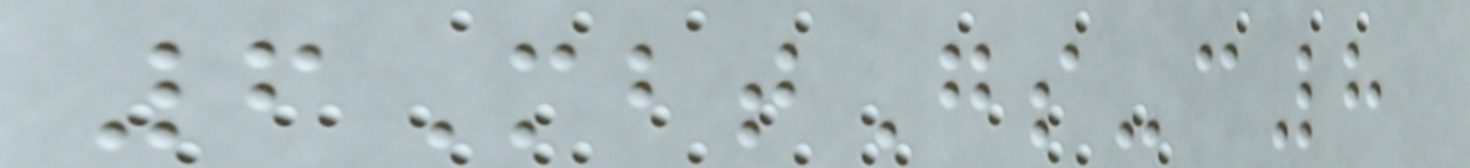6MbtGs-c8
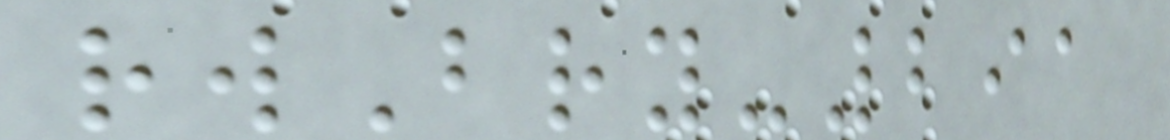rwBry-291
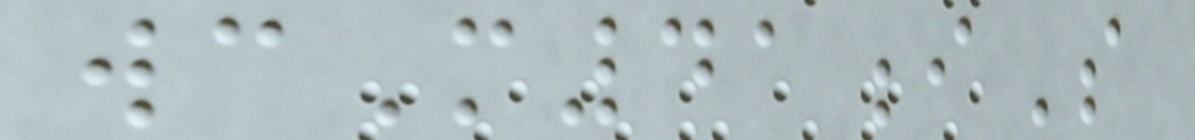wcM41iS
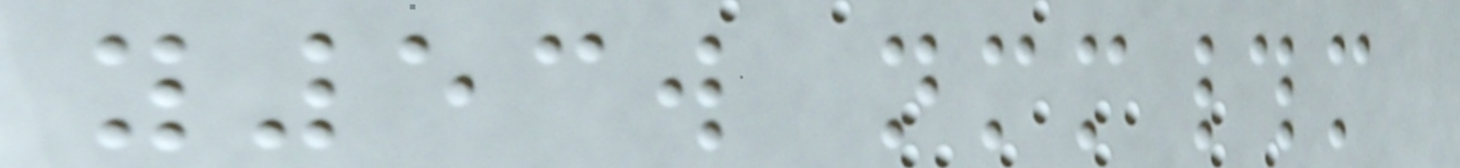y53w nmm#m
